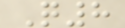Q8
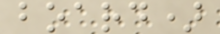board)
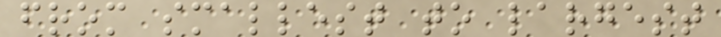from smallest to largest
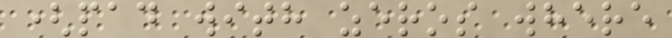(pad with zeros where
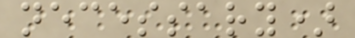necessary)
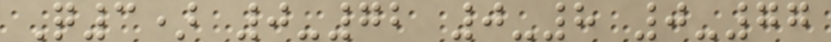Q3) 0-72 0-8 0-77
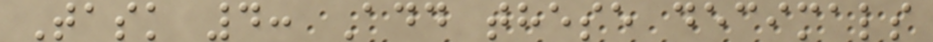Task 4: Add these decimals
